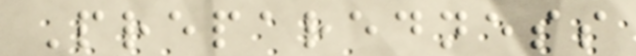Preparedness
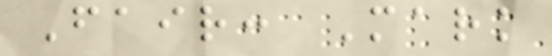Fair: Mark
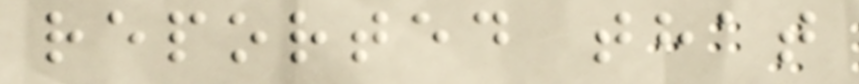reported that
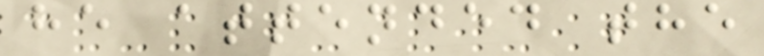he attended the
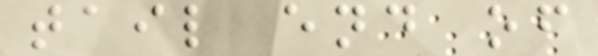tail end of
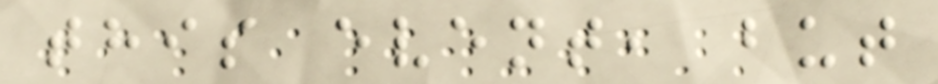this event, but
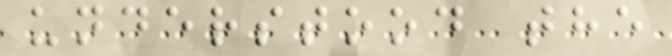understood the
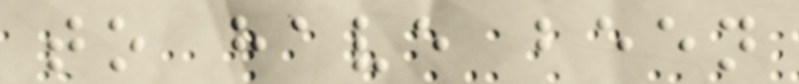to have been
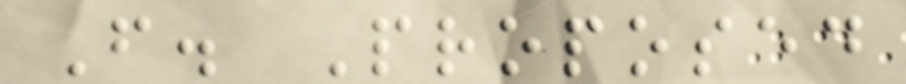F. Proposed
